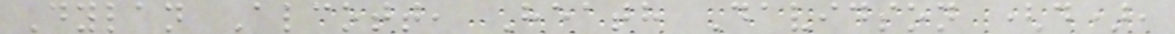Dylan Alcott, Heath Davidson (d),
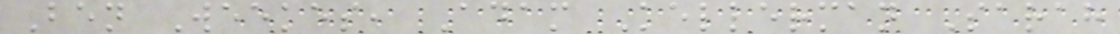Ben Weekes, Adam Kellerman Sarah
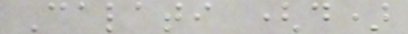Calati (d)
